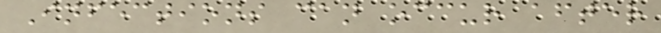Infections can occur after
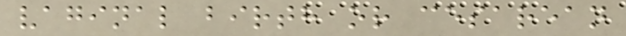vaginal birth or cesarean
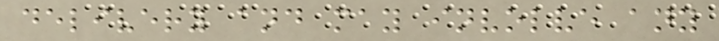delivery and may involve any
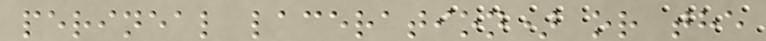perineal laceration) or the
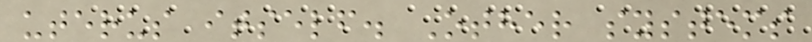uterus itself. Other systems
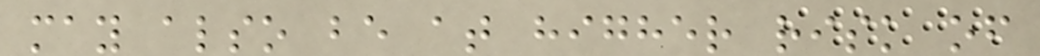may also be at higher risk of
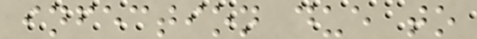infection due to
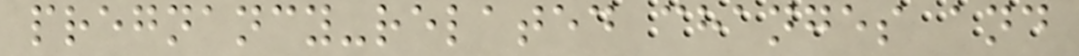pregnancy-related changes and
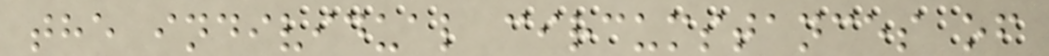the individual circumstances of
